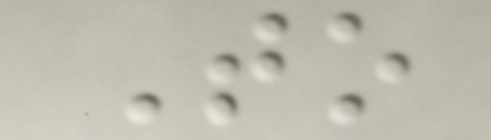To
